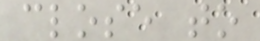close to
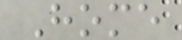Home
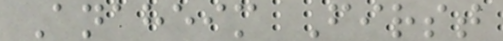Anaheim First
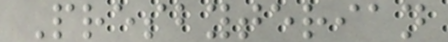Presbyterian
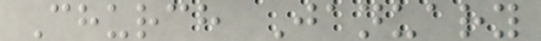Church January
